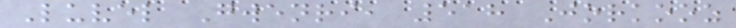Luvel Gwenri, 518 Jorkooz
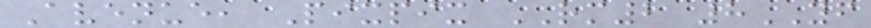Avenue, Pixpix RM2 8YF
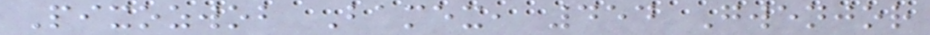Pixozwob Bamex, 454 Gwenjor
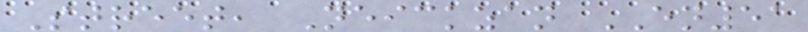Street, Neickzan EN51
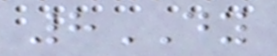8DY
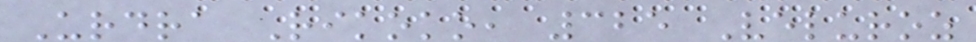Urdra Rikoko, 325 Veluroz
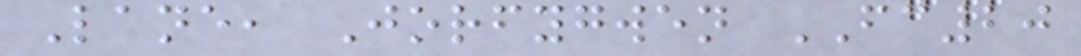Lane, Jorfygwen FC20
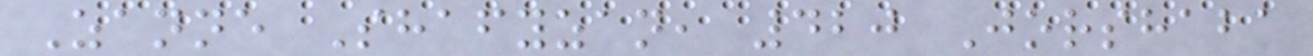Zanne Shafyzan, 420 Jorshaba
